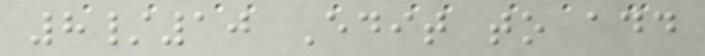8/10 Edit to add
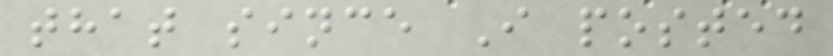that since I posted
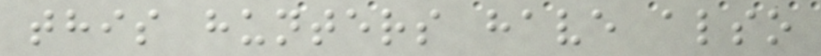this hunters have also
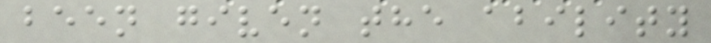been given the ability
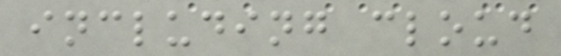including cloud
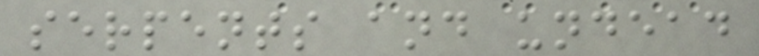serpents and undead
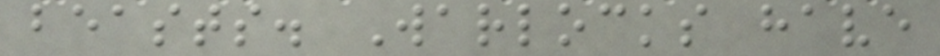beasts. Warlocks have
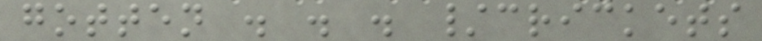gotten . . . /crickets
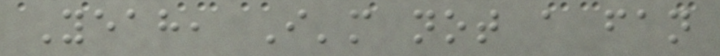Yeah, I'm not a fan
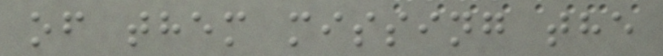of them missing the
